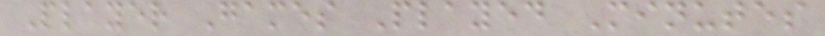Player Games Played Minutes
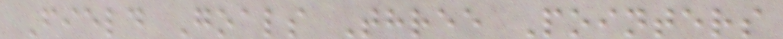Field Goals Three Pointers
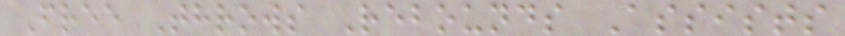Free Throws Rebounds Assists
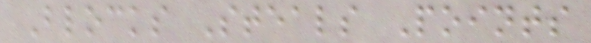Blocks Steals Points
